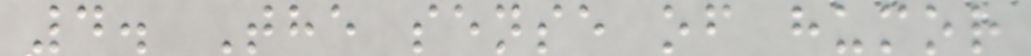4. The sense of humor
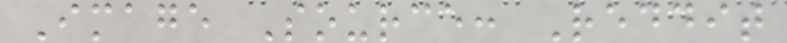Image Source: Reddit
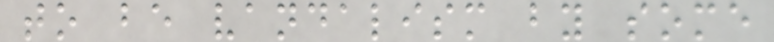to be vandalism by some
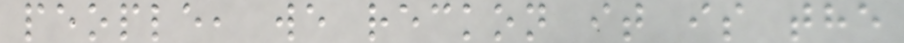people, we reckon it is the
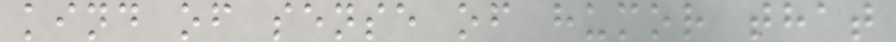kind of sense of humor that
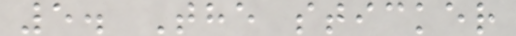5. The sticker
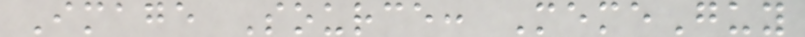Image Source: MemeGuy
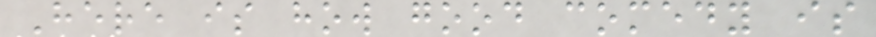Here is how good comedy is
